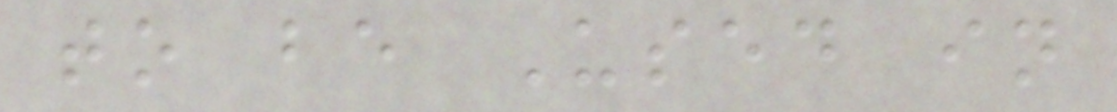to be Used in
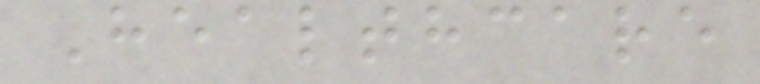Healthcare
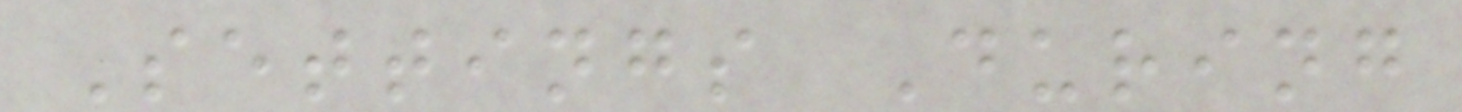Settings During
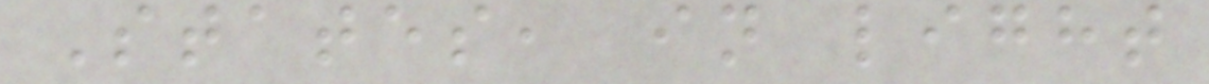States, in light
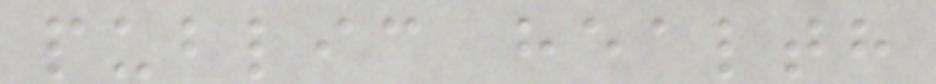public health
